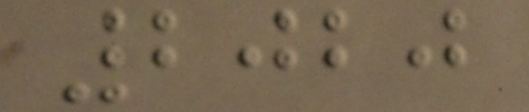2020
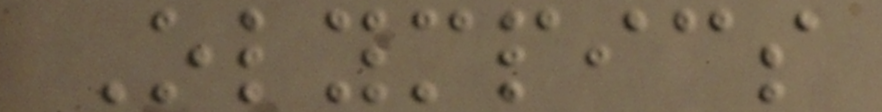Olympics
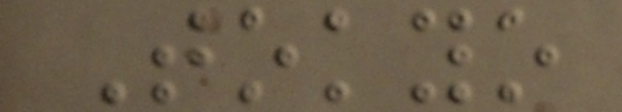Tokyo
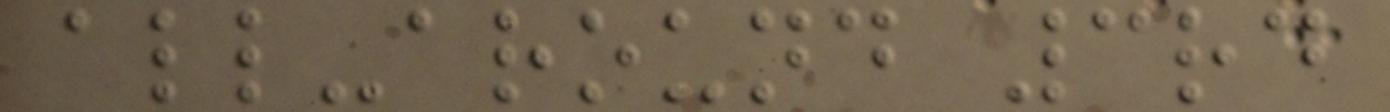all-around 3rd
